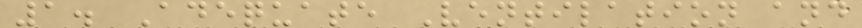1. Adequate Ventilation and
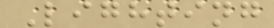Lighting
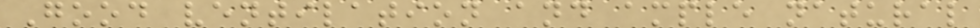Good ventilation and ample natural
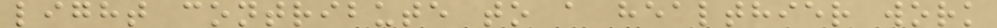light contribute to a healthier work
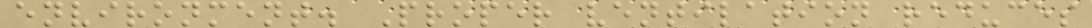environment. Proper ventilation reduces
